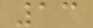13
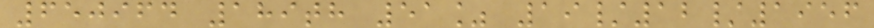650964 189th 51% 19/12/1956
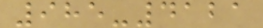985-4121
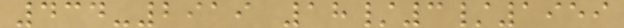434-2919 18/3/1959
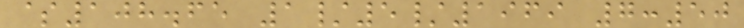$108.65 1/5/1969 7:50
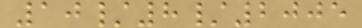10/8/2005
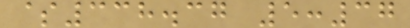$338.37 5:37
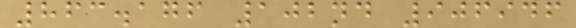863.176 102nd 906946
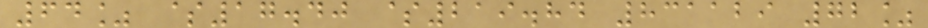64% $17.40 $219.84 831129 72%
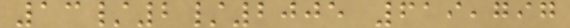13/2/2005 619,797
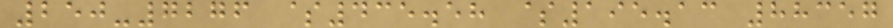250-7276 $435.58 $195.13 88357
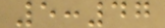5:47
